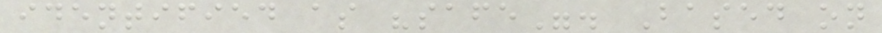identified as "safe". Based on
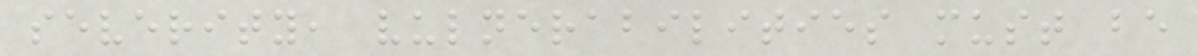severity, vulnerabilities must be
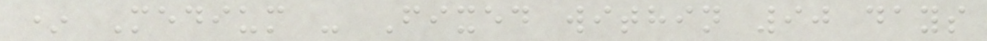* Medium - Fixed within 90 days
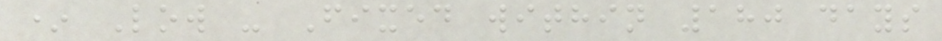* Low - Fixed within 180 days
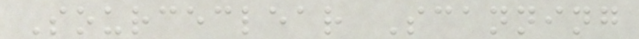Sourceclear Scanning
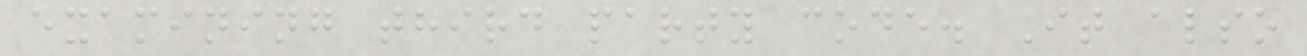examining third party code. It also
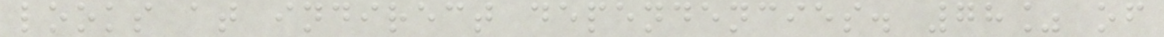looks at indirect dependencies. 78% of
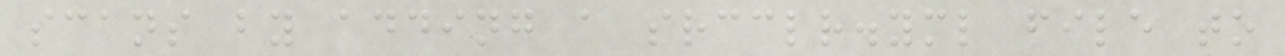scans by adding a srcclr.yml file to
